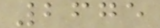2675
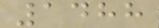1488
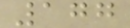177
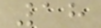18
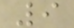9
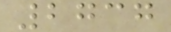2737
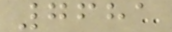7681
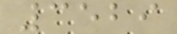3529
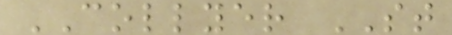COLLYER ST
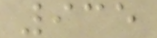935
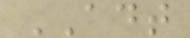ADT
